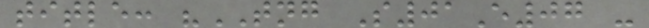title: "TNG S01E07 -
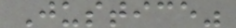Justice"
